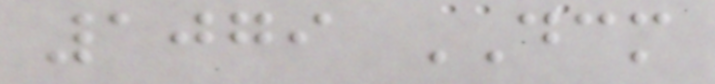1079 DCM
